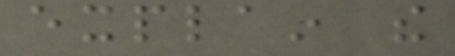explain the
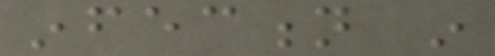infection in
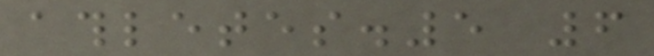athletes.5 6
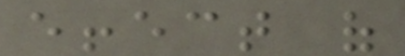effect of
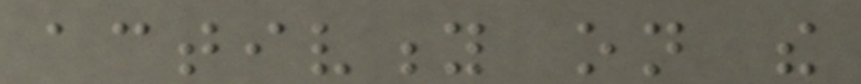activity on the
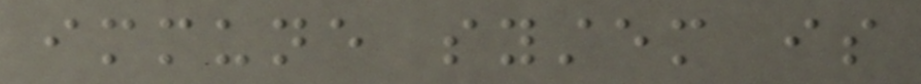immune system is
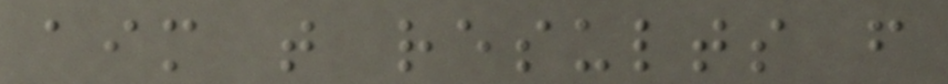aim that results from
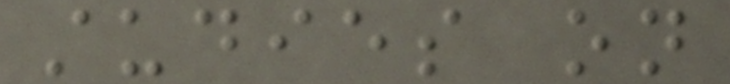studies on
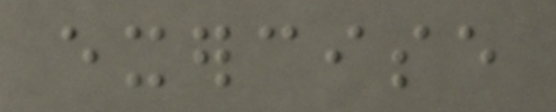exercise
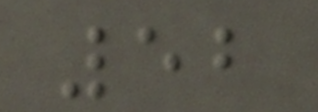52
